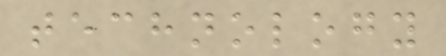technology
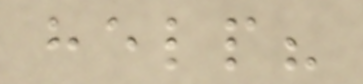help?
